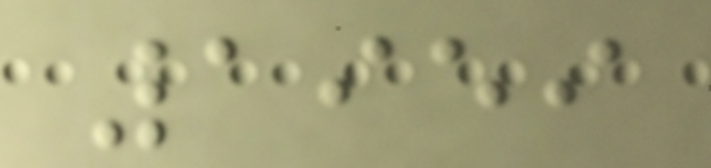1959
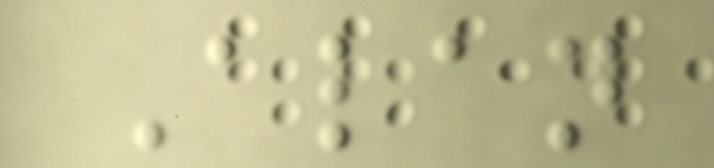Alan
